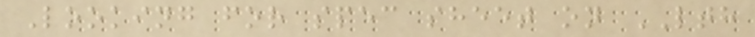Looking for spec sheet on LTH
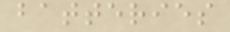batteries
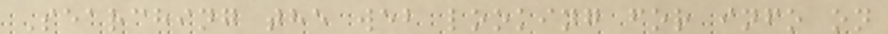Searching the web looking for info on
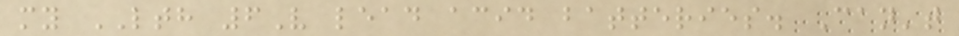my LTH 6V lead acid batteries. Can't
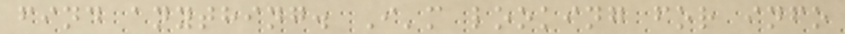find anything. I'm looking for info
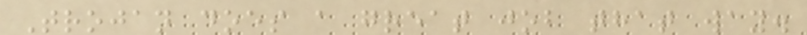Trojan does a great job that way.
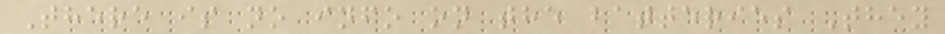There is no info on the batteries They
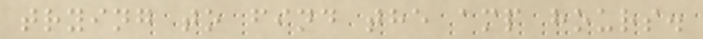trying to find the amp hours.
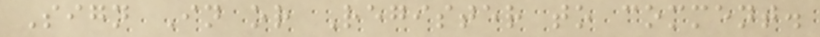Sign In or Register to comment.
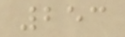253
